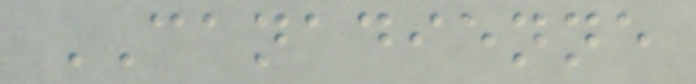CANADIENNE
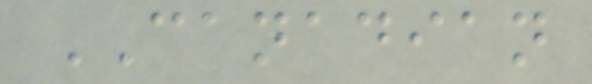CANADIAN
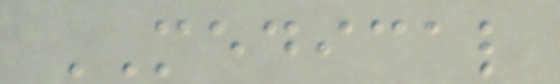MEDICAL
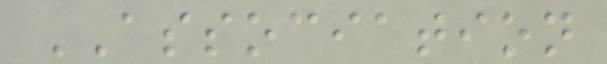ASSOCIATION
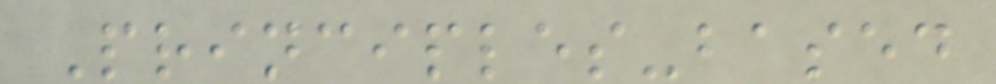Principles-based
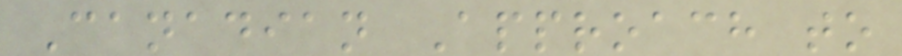Canadian Approach to
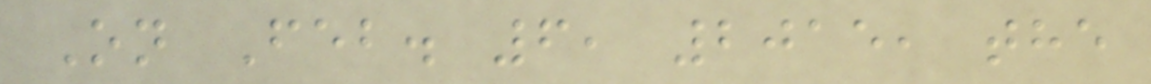On Feb. 6, 2015, the
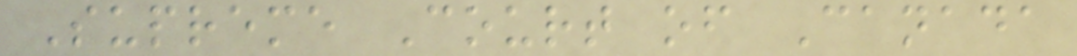Supreme Court of Canada
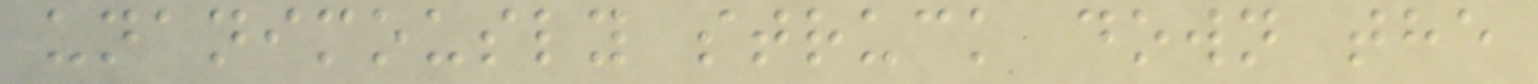unanimously struck down the
